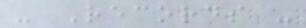- Records -
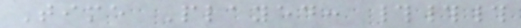Time Played: ###
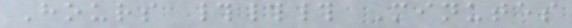Hours ### Minutes
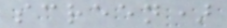screen)
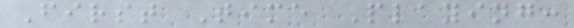First Time Playing:
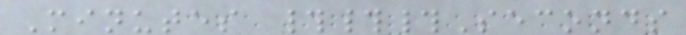Minutes ###Seconds
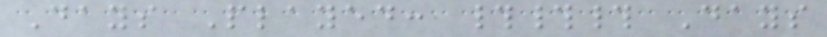Days Played: ### Days
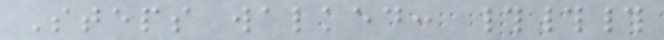Steps walked: ###
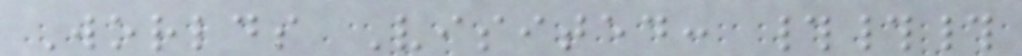Worlds Visited: ###
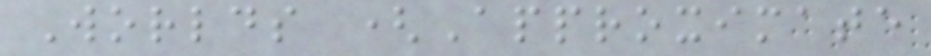Worlds (Approximate
